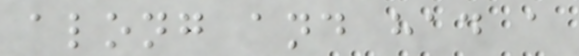along and had a
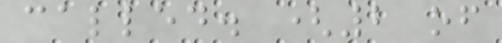called. (2 of
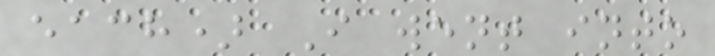each) I went into
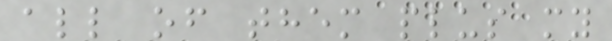all of them plus my
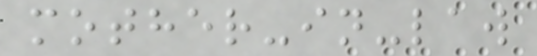mother-in-law
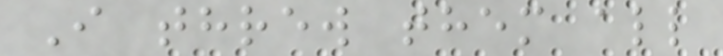I threw them all
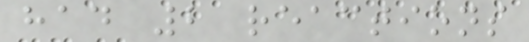had 2 reactions
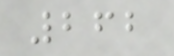262
